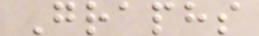Graphs
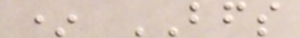* BFS
